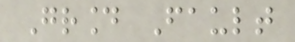Ground Fault
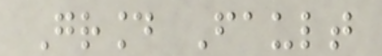Ground Fault
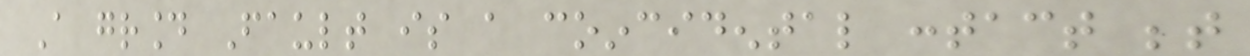A ground Fault is a coincidental contact between
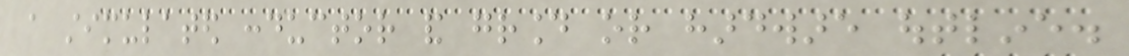a stimulated conductor and ground or hardware outline.
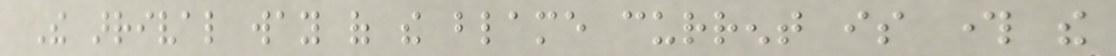The arrival way of the blame current is through the
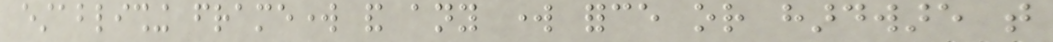establishing framework and any work force or hardware that
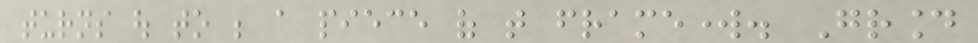turns out to be a piece of that framework. Ground
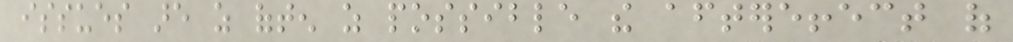issues are as often as possible the aftereffect of
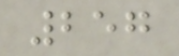257
